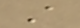A
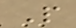P
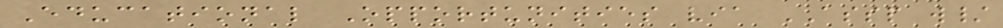Educational Opportunities via ASSP w/
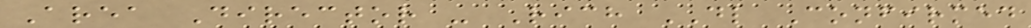Area Director - Rich DL Confirmed
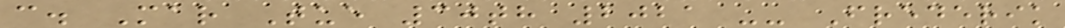c. Mar Tue 30th 2021 -- Frederik
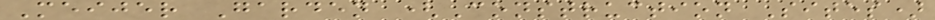Meijer Garden (Construction Sites)
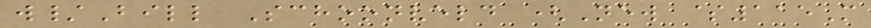w/Bill Schoonveld (New $115M
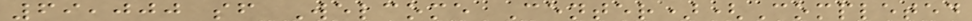69,000 sf Welcome Center)(Completed
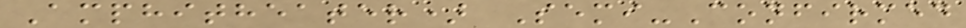Amphitheater) Semi-Confirmed
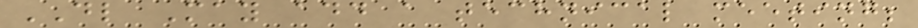DL May add a technical meeting;
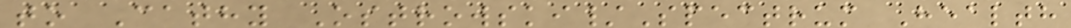to Cathy Ostrowski/Spectrum Health
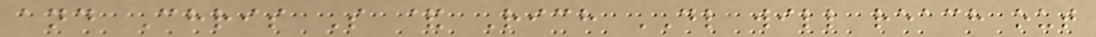and Chris S & Rich DL will reach out
